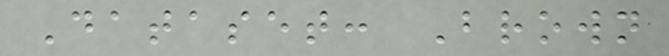Dataset: Brown
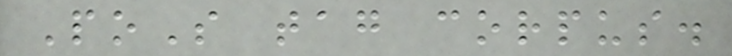PoS tag corpus.
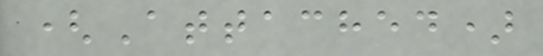(Attached)
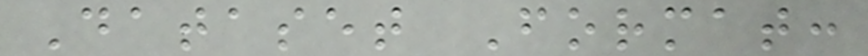Dataset Format:
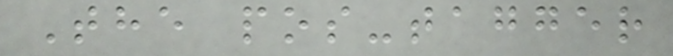The pos-tagger
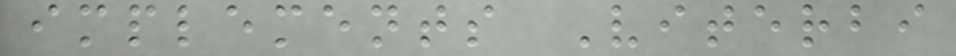implements Viterbi
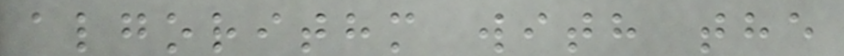algorithm with the
